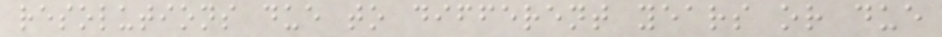resolutions due to different years or due
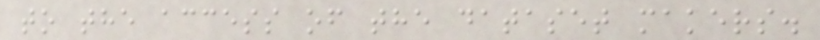to the access of the dataset makers.
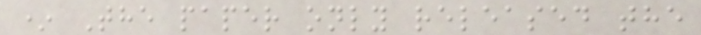* The paper only released the
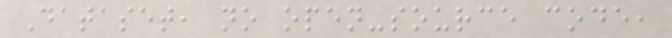Dataset, no open-source code,
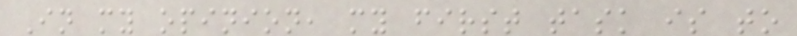In my opinion, my first task is to
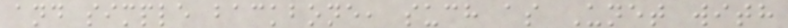and simple backbone, such as Unet with
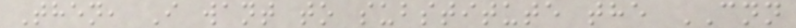Then, I want to substitute the CNN
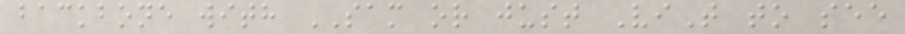backbone with SAM or just ViT to see
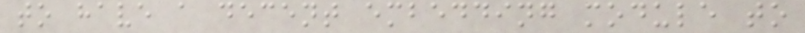to have a decent embedding module to
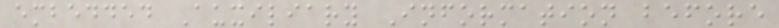embedded Auxiliary Information before
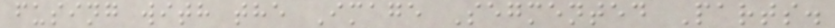fusing with the Image Segmented Parts.
